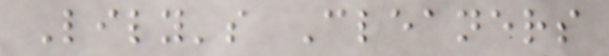Lily's Cleaners
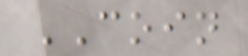COIN
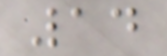14
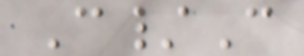C/C
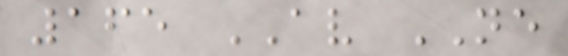165 AV NE
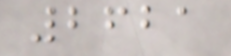2621
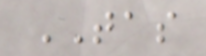TAS
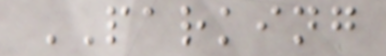PARKING
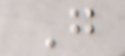G
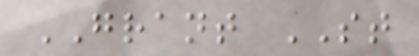GRANT ST
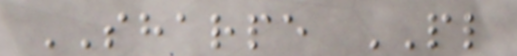SHARPE PL
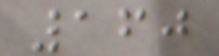160
